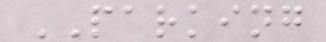PARKING
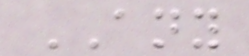ANY
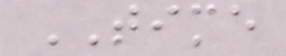TIME
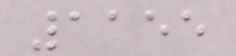1155
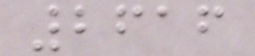2616
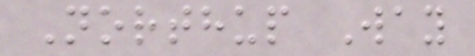Northup Way
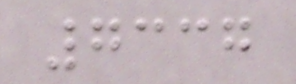7337
